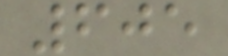605
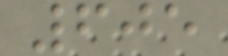605
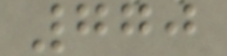770
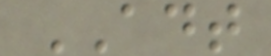ADT
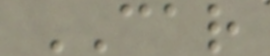CAR
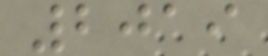2019
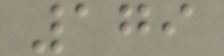179
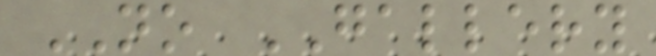NO GALLERY
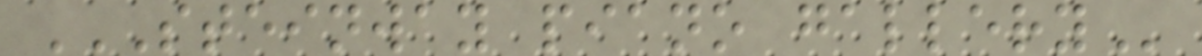STEINWAY PIANO GALLERY
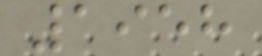1958
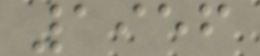1956
